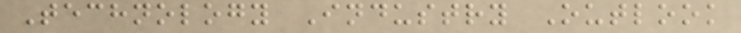Technology Industry Outlook
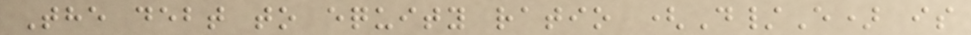The debt to equity ratio (D/E) is
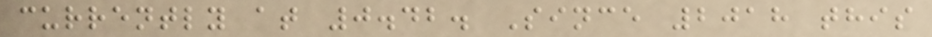currently at 0.42. Since 2018 this
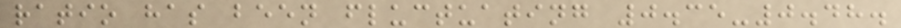ratio has been fluctuating 0.35-0.48.
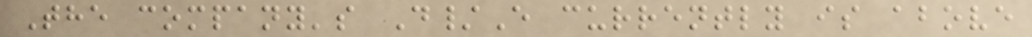The company's D/E currently is above
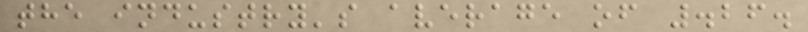the industry's average of .26.
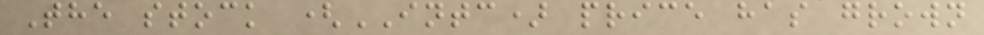The stock (INTC) price has grown
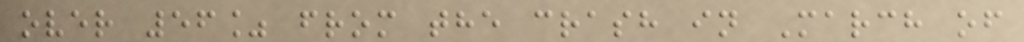over 56% from the crash in March of
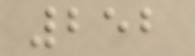252
